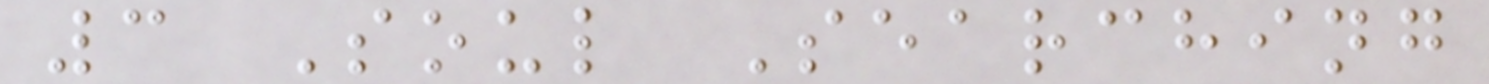3 Soul Searching
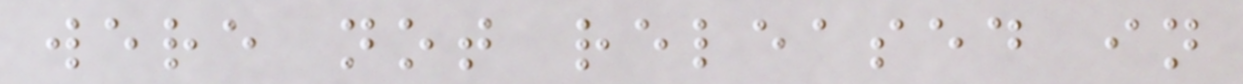were not released in
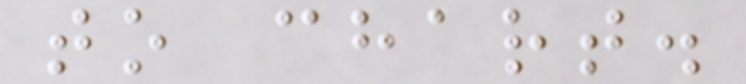to chart.
